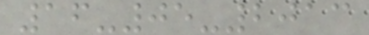16-05-2013
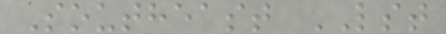Southeast LST
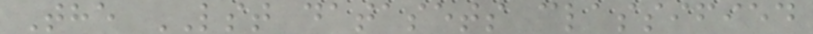The LST datasets classified
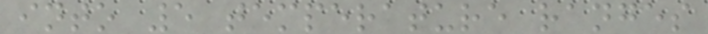into 5 temperature ranges
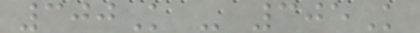300K - 305K
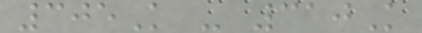305K - 310K
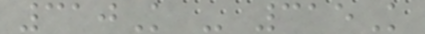310K - 315K
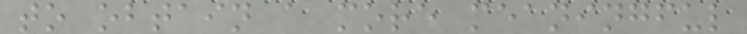to obtain a more meaningful
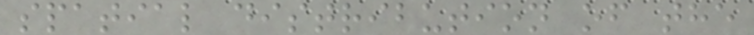spatial distribution of the
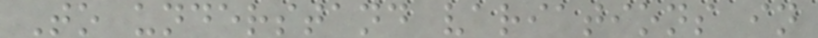To understand variations in
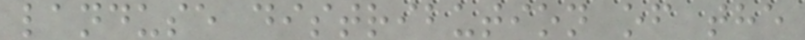landuse distribution of the
